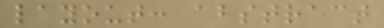layout: abstract
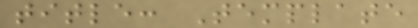title: Template
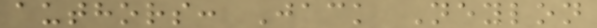authors: Jack Neylon
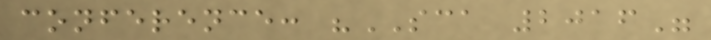conference: "SCA 2016"
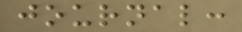journal:
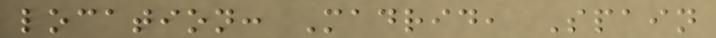location: Madrid, Spain
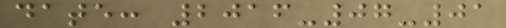date: 2016-07-01
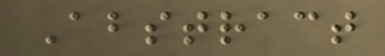Abstract
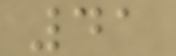41
